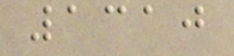1310
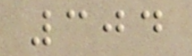304
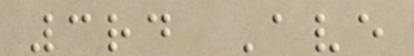3rd Ave
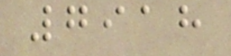7918
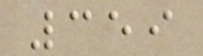359
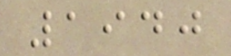1940
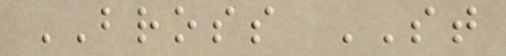BROSS ST
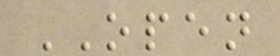OPEN
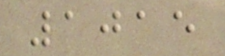1015
